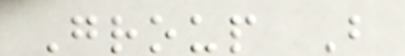Group B
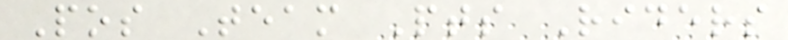Pos Team Pts Riders
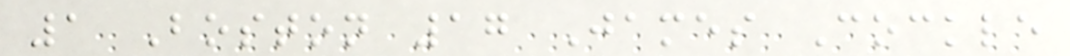1 Boston 17 James Cockle
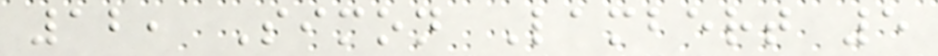12, Simon Lambert 5
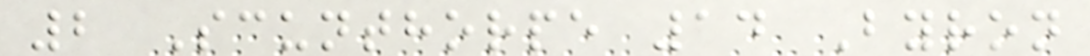2 Scunthorpe 14 Byron
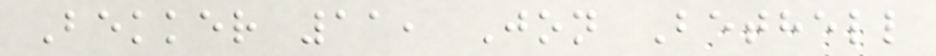Bekker 11, Jon Bethell
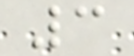3
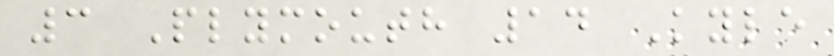3 Plymouth 14 Kyle
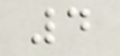4
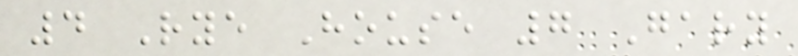4 Rye House 7 Gary
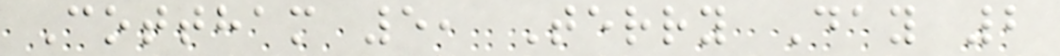Cottham 5, Terry Day 2
